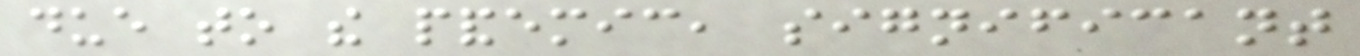due to the pandemic, significant
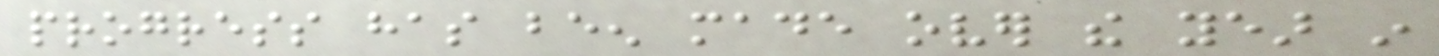progress has been made over the year in
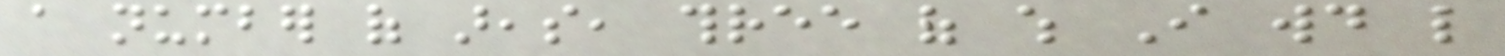a number of areas, three of which I would like
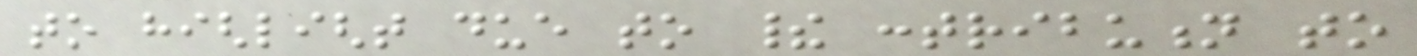to highlight due to their contribution to
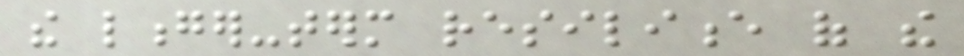the longer-term resilience of the
